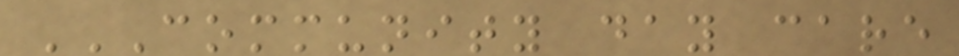COMMUNITY DAY CARE
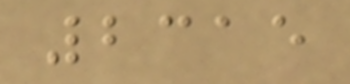2315
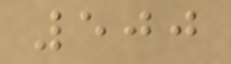500
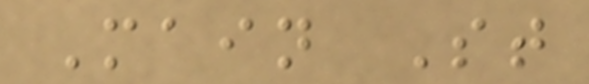Main St
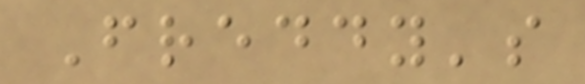Freddy's
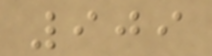909
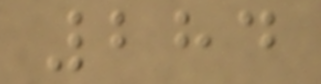284
